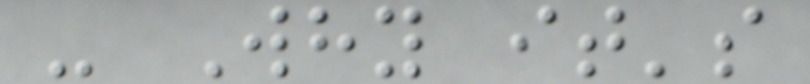- Why it's
